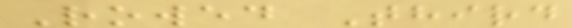Rowed Third
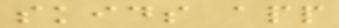skids app
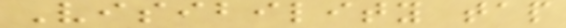Visibility tap
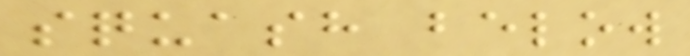squash below
